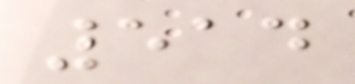514
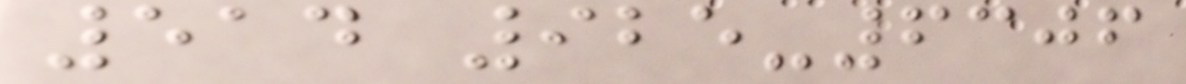514 925-6306
